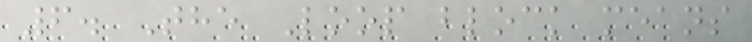6. The Loop block means
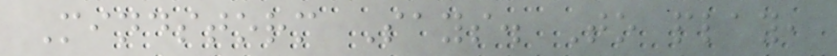Mindstorm Says. To play,
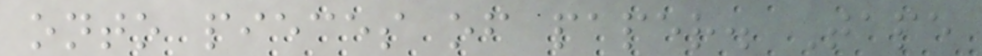onto pieces of paper. Tape
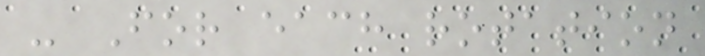- For each rotation
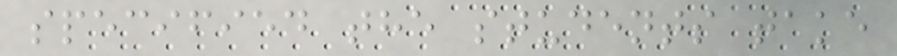specified the students take
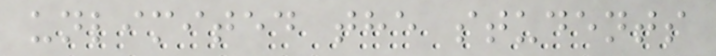unlimited the students
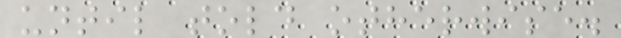until told otherwise.
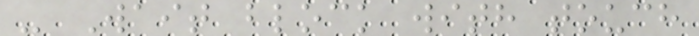- Wait block with touch
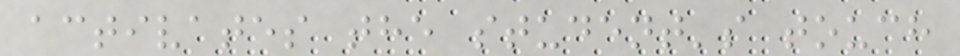activates the student's touch
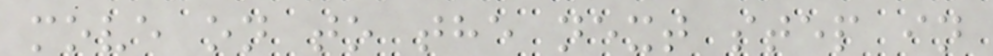move on to the next step in
